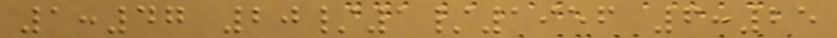1:47 20/1/1956 6:25
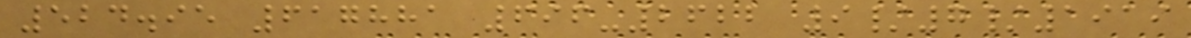524.95 617881 696-2622 9/7/1919
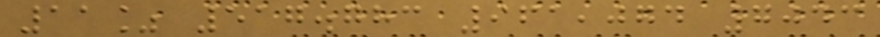11% 517.783 961,074 7043
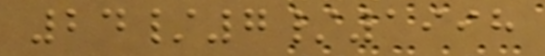24/7/1998
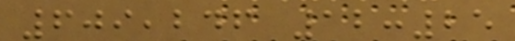609,246 12:25
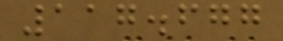117.677
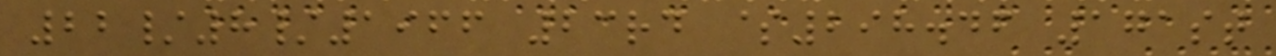22/8/1966 23rd $298.46 171st
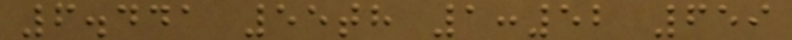6.441 55th 1:52 659
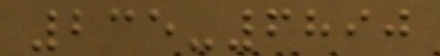235-6890
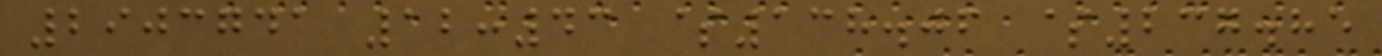2903741 12:43 $138.06 $237.85
